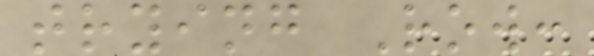trying Row:
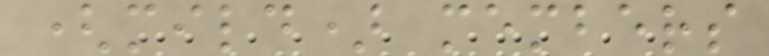(mild) members
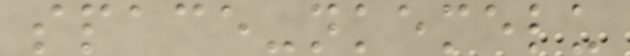space-nkemelu
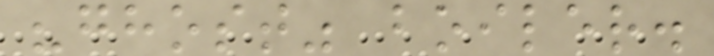"ghost" boiler.
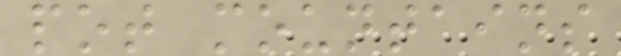pot mountains
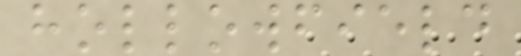hollowfield
